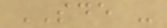SDE -
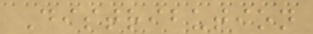Distribution
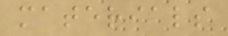materials
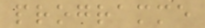programme
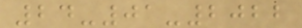24-01-2022
